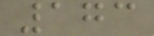173
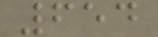654
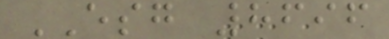ESG 8696
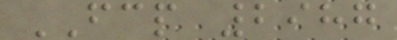FCP 2987
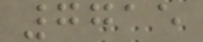7715
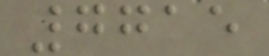7715
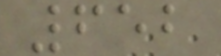652
